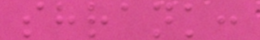shrank:
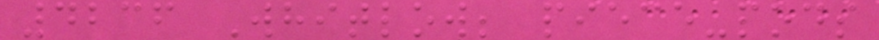4236 Whitlow; piece-pods
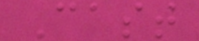Cast
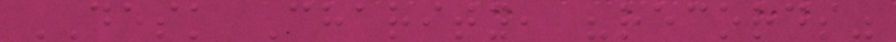DESK Charity, "records"
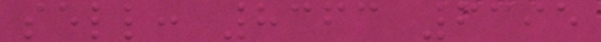sell: 8363 6395
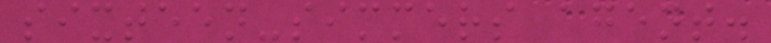sixteen-simmers agent.
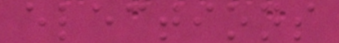elections
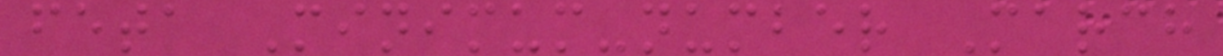feta Minimum-number March
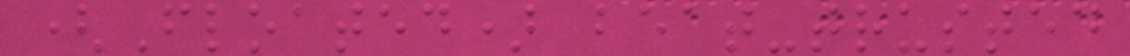(Floated) beat-trusted
